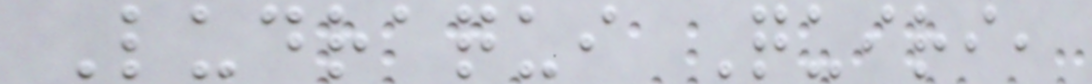Ludraqui Quiri,
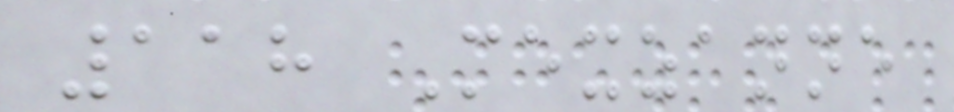118 Mexzanne
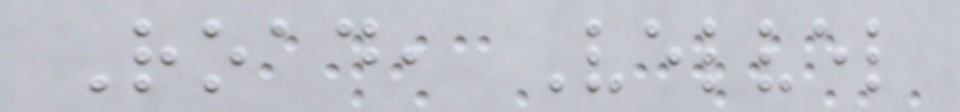Road, Velvel
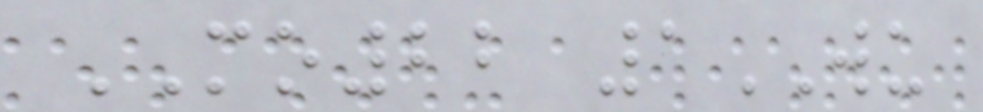MO22 1WU
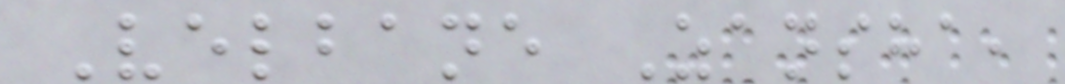Velbane Zansha,
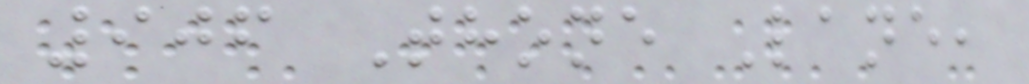906 Thone Lane,
